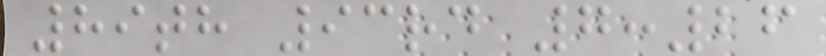89th 93rd 7:26
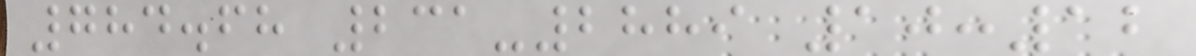784.68 231-2889 10:12
